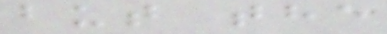but the
